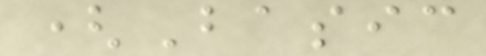(Basic
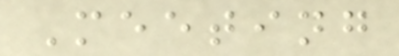Meeting
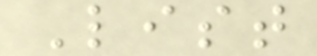List
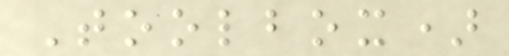Toolbox)
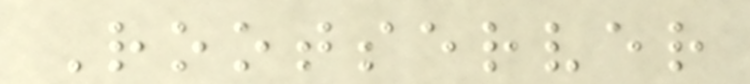Rootserver
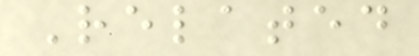Related
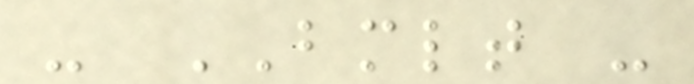- BMLT -
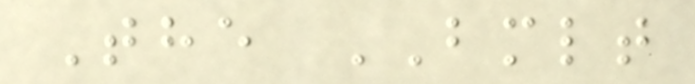The BMLT
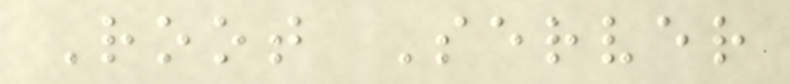Root Server
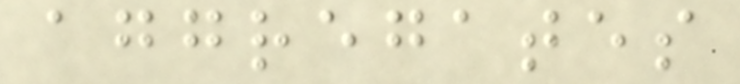aggregates
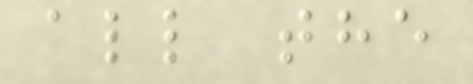all the
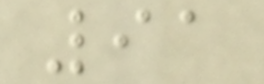91
